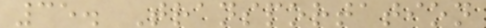35. Transportation
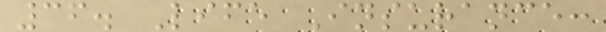36. Life Insurance:
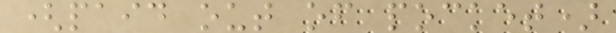(paid out of pocket)
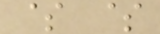$ $
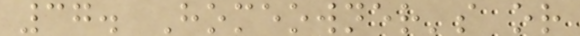37. Homeowner's or
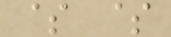$ $
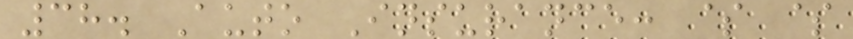38. Auto Insurance: $ $
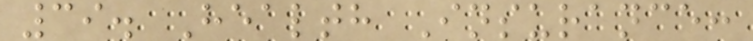39. Health Insurance:
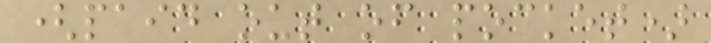(paid out of pocket)
